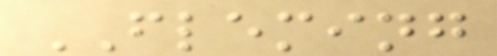FLEMING
